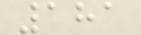181
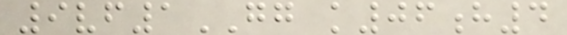9vf1GG k06h4
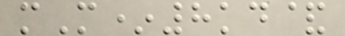mM*8kd&
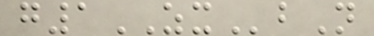g1ZXbN
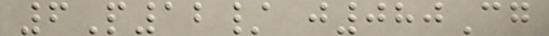6P12/ j080Cg
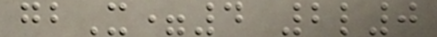gbX=4 2l0
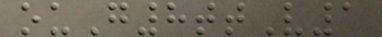ouG8ttV1
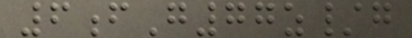6fG77z/g
